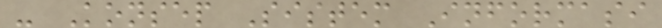- Konsep Sistem Informasi
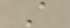A
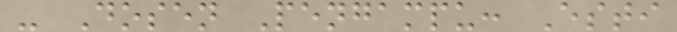- Dosen Pengampu: Esti
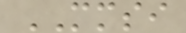MMSI
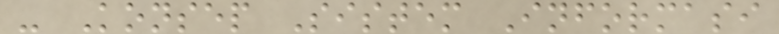- Konsep Sistem Informasi
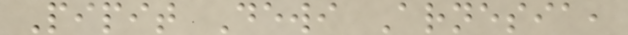Pipit Dewi Arnesia,
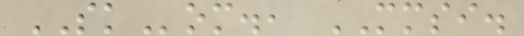SKom., MMSI.
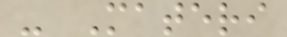- Materi
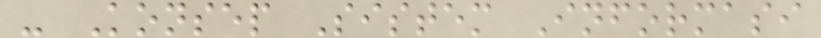- Konsep Sistem Informasi
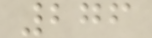276
